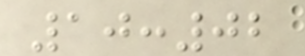10:02
